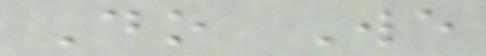Do We
